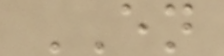EN
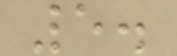5.
